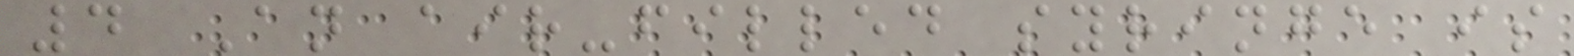4 An air-filled syringe is
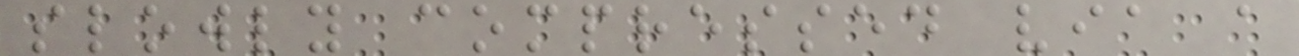slowly compressed via a
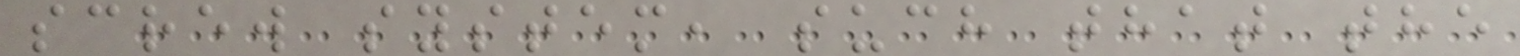screw system, such that the
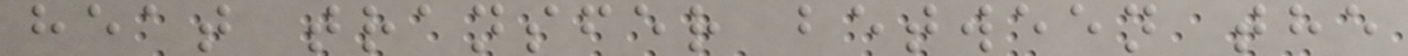heat transfer between the
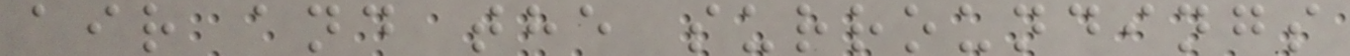air and the surroundings
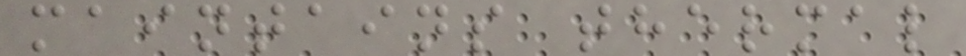maintains thermal
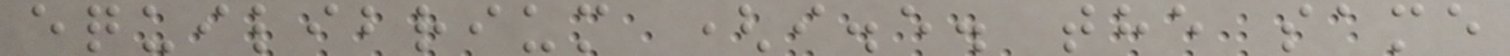equilibrium (i.e. the same
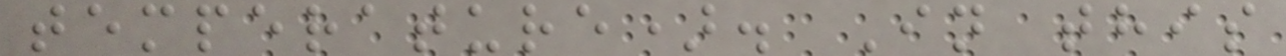temperature). In this
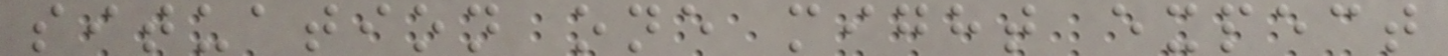situation one might expect
